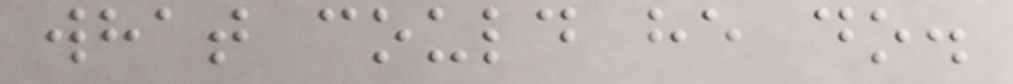what could he do.
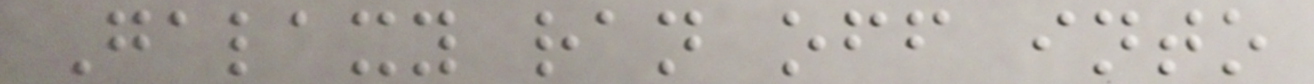Galaxy ran off into
